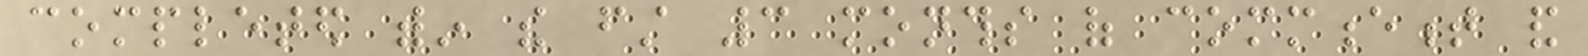completed within the first 3 months of commencement and
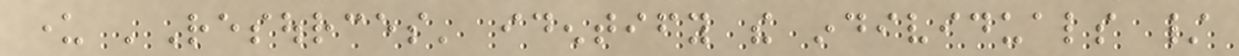under 'Resources' identify the individuals /
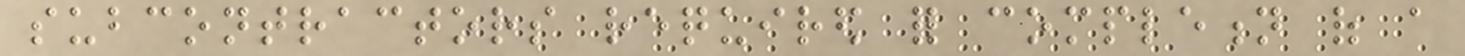subcontractors required for completion of a
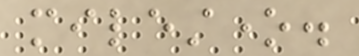milestone.
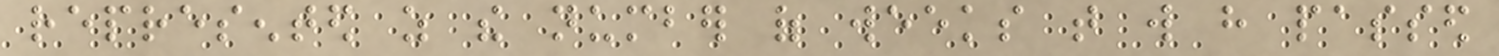represented as the number of weeks that will have passed
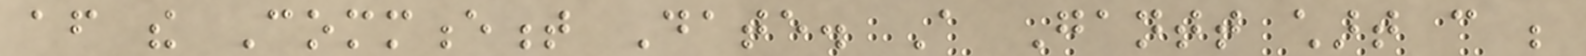after the Commencement Date. A Gantt chart can be
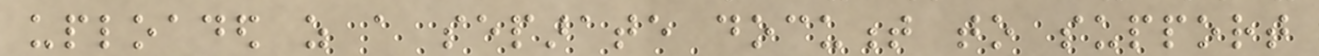uploaded as a separate document to support
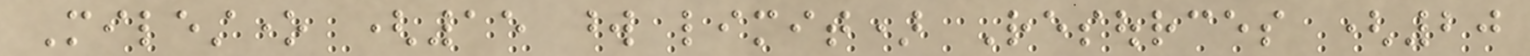Milestone (15 word limit) Resources (20
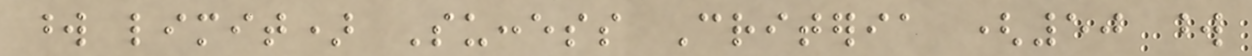word limit) Success Criteria (50 word
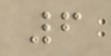6
